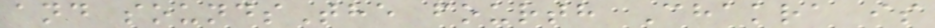and soundsThe fourth Chakra is
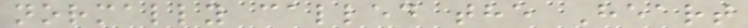normally called the Heart
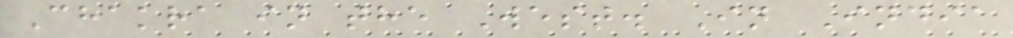Chakra in the West. In India
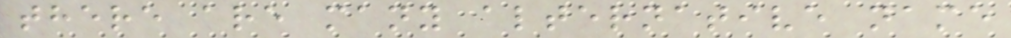there are many alternative name
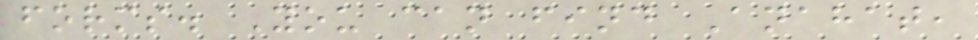forms. You can find Anahat,
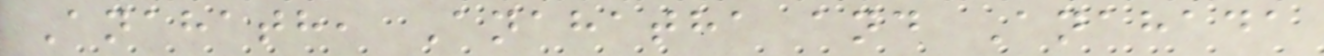Anahath, Anahatha and Anahada
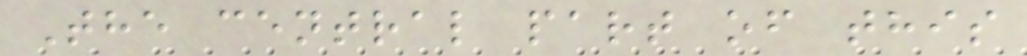The central part of this
